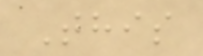This
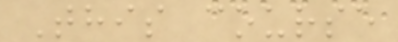This course
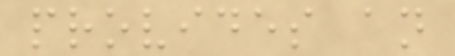provides an
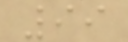99
